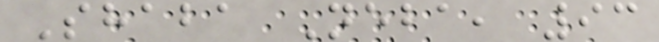Shaba Neba, 93
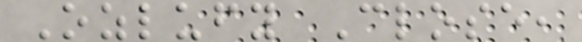Ozlufy Close,
